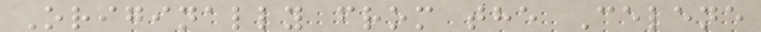Originally from the Celene
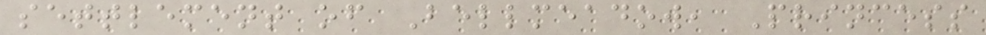settlement of Bellmeadow, Princess
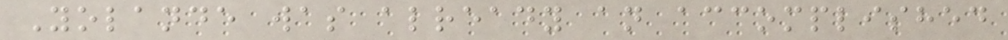Yolande was already an accomplished
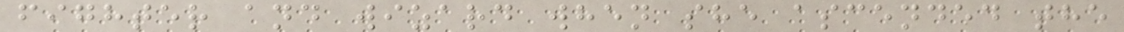fighter and wizard when she ascended the
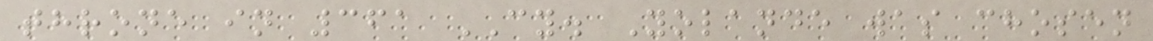throne in 361 CY. Yolande was chosen
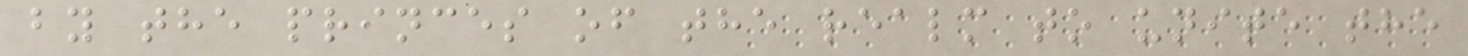by the princes of the realm to unite the
